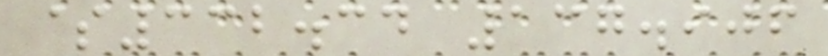$332.34 137.906
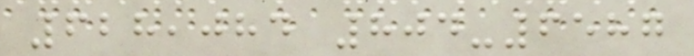628,084 804-6587
